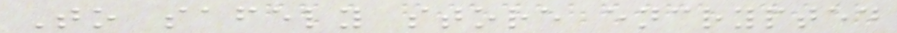To safely store encrypted
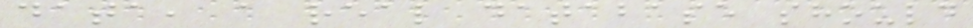data, a real database should
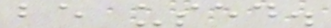be used.
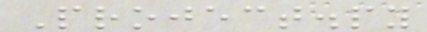Project.py
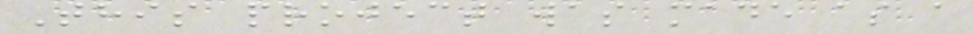This project was made as a
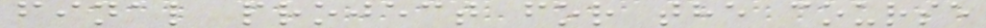final project for the course
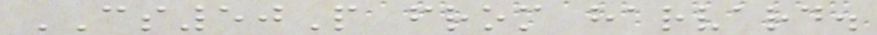CS50P from harvard.
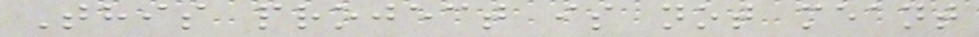This project is not meant
